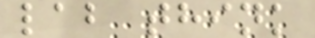lab think
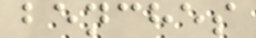benches
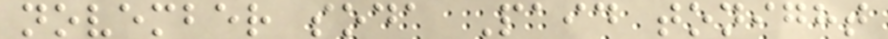november soda Paid tonight
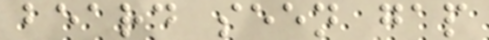beard seen gap
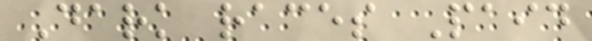Dark races Paid
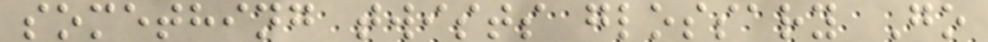something twists glossary Go
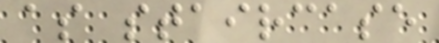as staircase
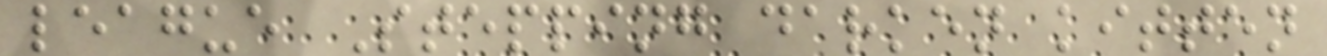league Stepping darken kitten
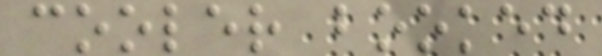cooler booked
